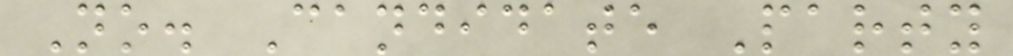No. Candidate Party
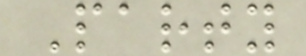Party
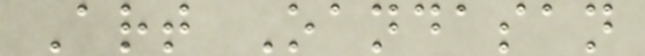Art Oandasan
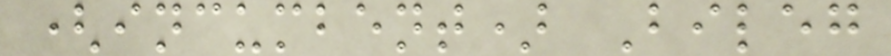(incumbent) Bileg
